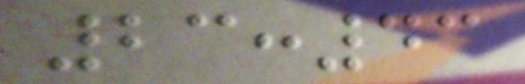23:43
